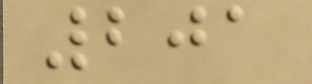201
